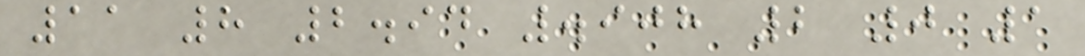11 8 2.94 .908 2 0 1
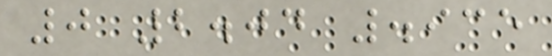0 2.04 .935
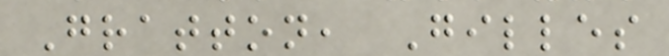Gratton, Gilles
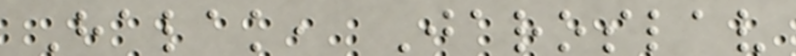Halak, Jaroslav
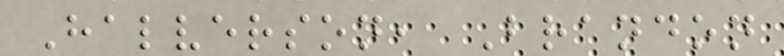Halverson, Brandon
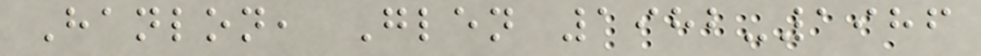Hanlon, Glen 1982-1986
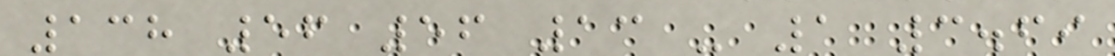138 56 56 13 - 1 3.69
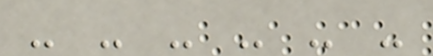- - - - - -
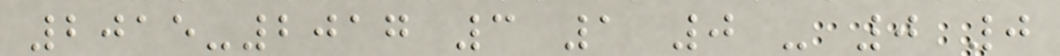2015-2017 3 1 0 - 0 0
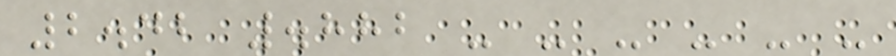2.42 .882 - - - - - -
